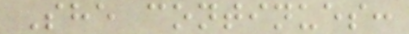She continues:
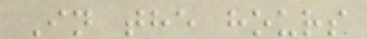In the hours
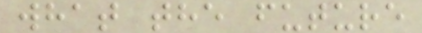what the future
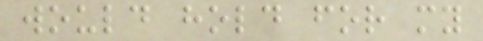would hold for my
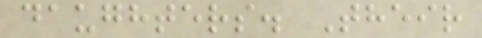daughters. Their
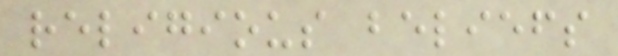religious beliefs
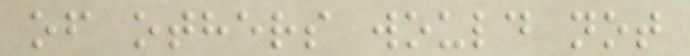of others would not
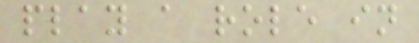play a role in
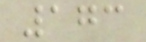173
